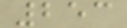253
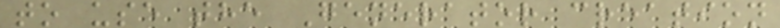to use the Generator creation
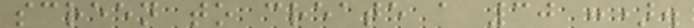screen to create a 30 :).
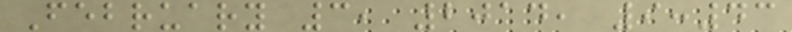February 3, 2014, 9:43
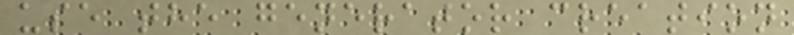use the generator creation
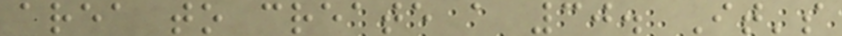area to create a 30. It's
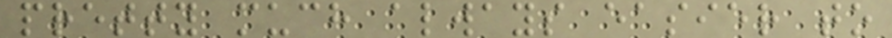pretty much always easier to
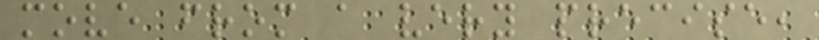move from a very precise,
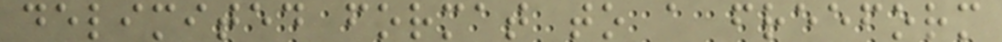delimited format to a freeform
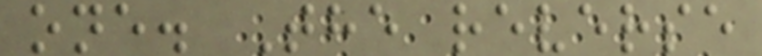one. The reverse
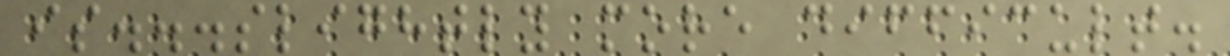is...slightly more difficult.
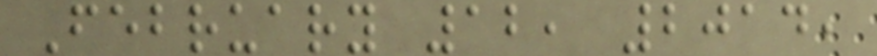February 12, 2014,
